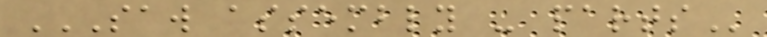SAW ASSEMBLY - PARTS
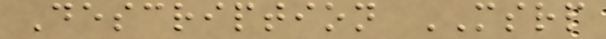Description MSRP
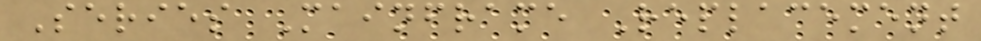Series Mainframe Replacement
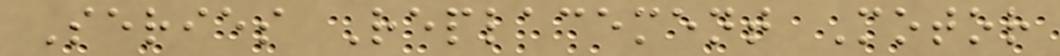Series Replacement Motor
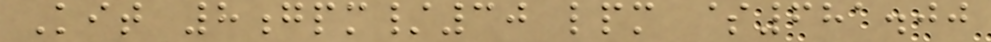Kit 8gpm/30 lpm $681.00
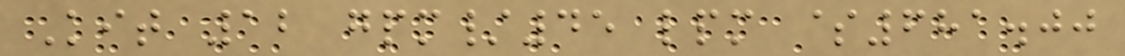Kit 12 gpm/45 lpm $681.00
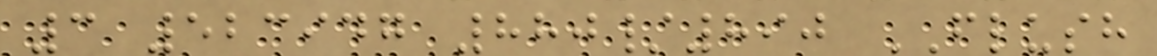3 523947 880/890 FLUSH
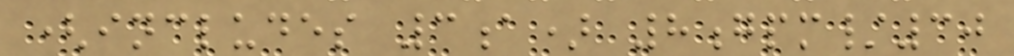(includes 3a) 8gpm/30
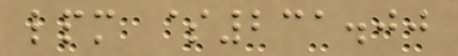lpm $231.00
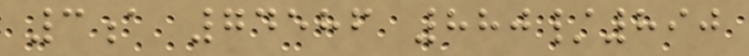3a 74586 880/890
